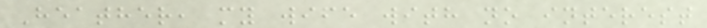Heather, my wife with no interest
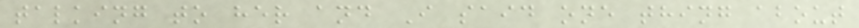talking to her and I said one thing about
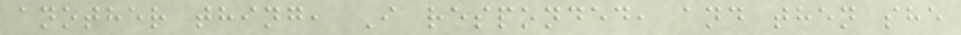another thing, I responded, and then she
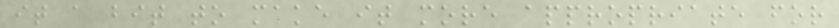it a bit to make it more appropriate for
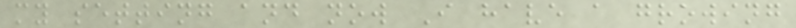my setting and now I have a growing
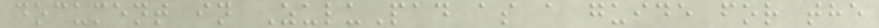document in ZuluPad as a guide for the
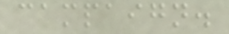campaign.
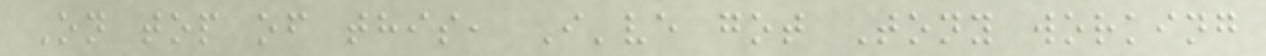On top of this, I've got Tony working
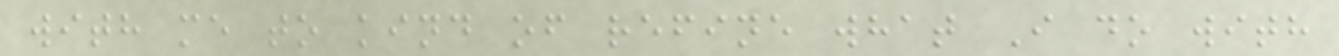with me to kind of refine what I do with
